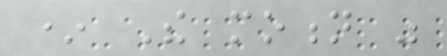* The motion was
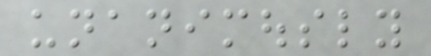unanimously
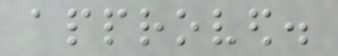approved.
